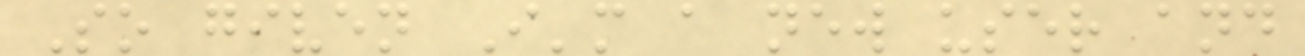So given I'm a new user and
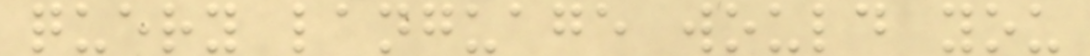query language would you
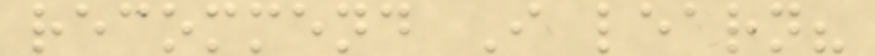recommend I learn?
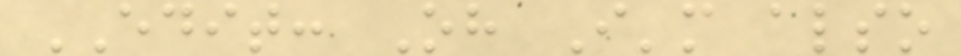EDIT: Oh I'm also
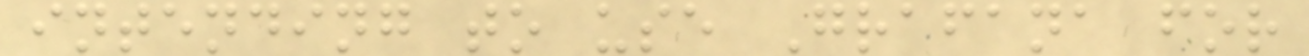intending to use Grafana for
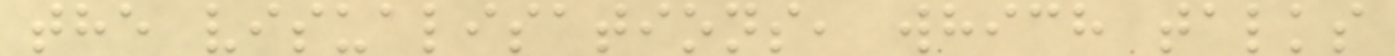the visualisations, which talks
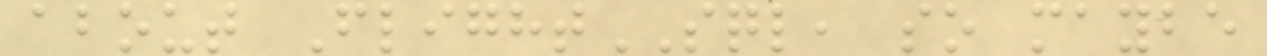about FlightSQL, so maybe
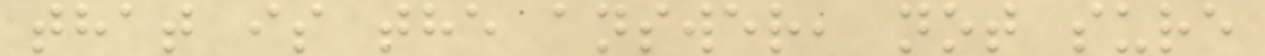that is the answer, not sure
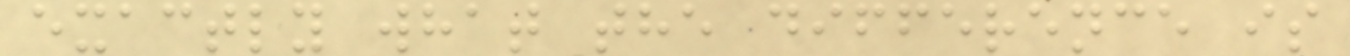exactly what the difference is
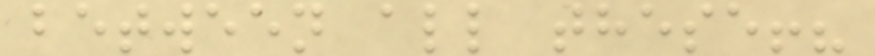between all these!?
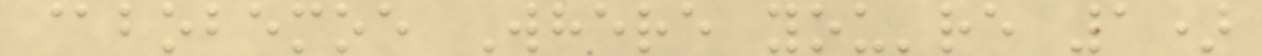@bobemoe Where you're 1)
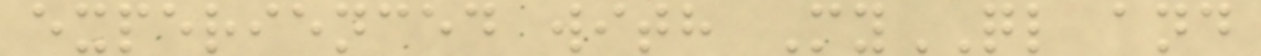experienced with MyQL and
